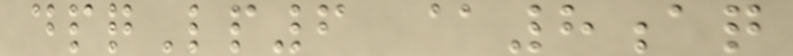dpqLp6 @8aq
